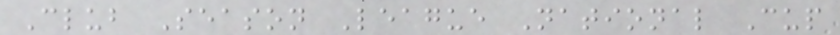Club Season League National Cup
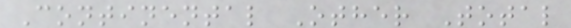Continental Other Total
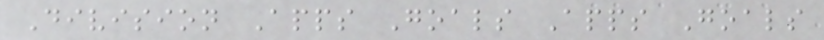Division Apps Goals Apps Goals
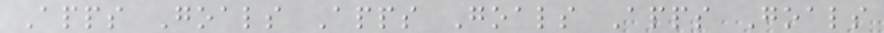Apps Goals Apps Goals Apps Goals
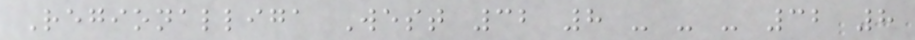Regionalliga West 32 8 - - - 32 8
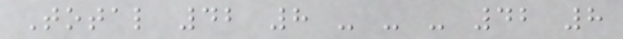Total 42 8 - - - 42 8
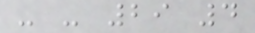- - 29 4
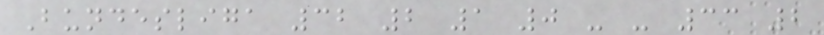Bundesliga 32 2 1 0 - - 33 2
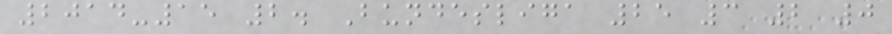2014-15 2. Bundesliga 25 3 2 0
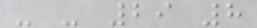- - 29 8
